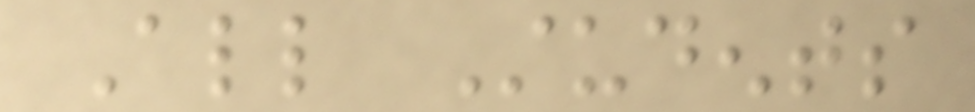All Students
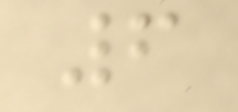6
